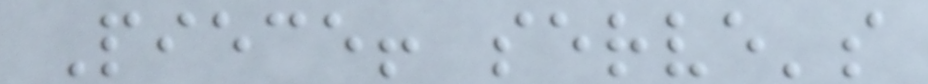Piece! serve's
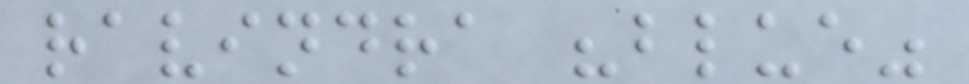ravindra "blue"
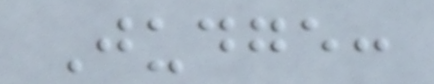Judge:
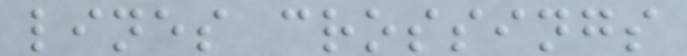lines crossings
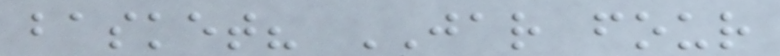basket? JAR four
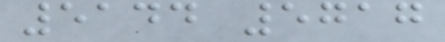5144 5717
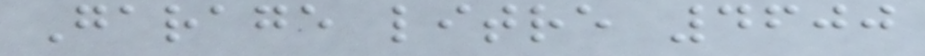Garage litre 4600
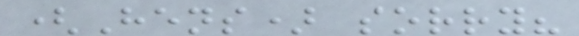(Hens) sorry?
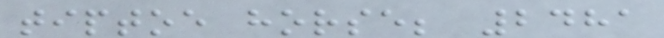tiptoe horse; 2481
